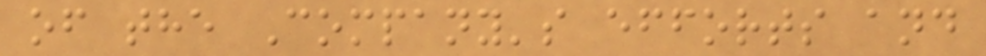of the Company's efforts and
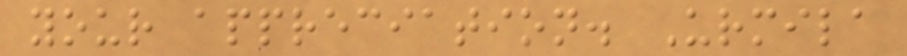your appreciation. Urmila
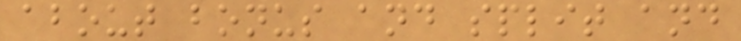about bonus and split and
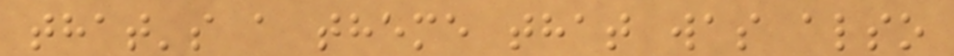that's a theme that was also
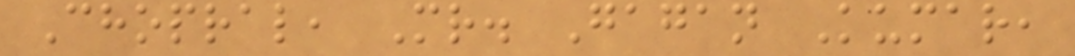Chopral, Mr. Gagan Kumar,
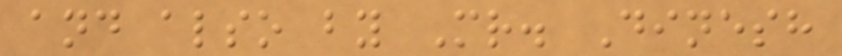and also by Mr. Dinesh
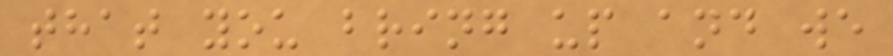that you bring up and we
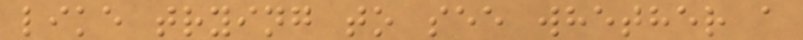like trying to see whether a
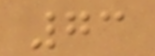73
